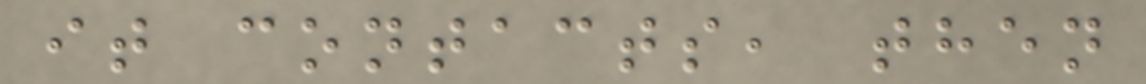it contacts, then
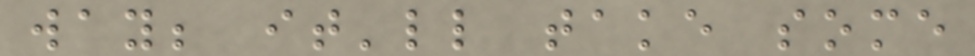way; it'll take some
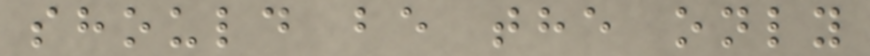should be the only
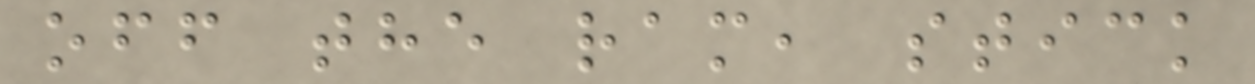off the ram, stick
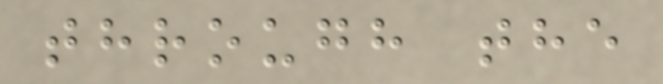through the
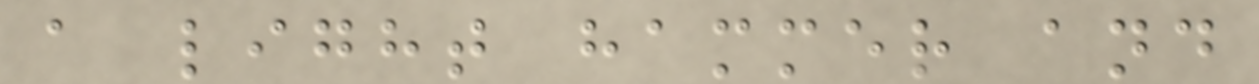a light hammer and
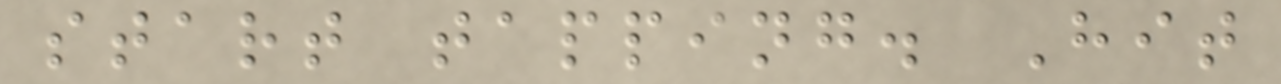start tapping. Hit
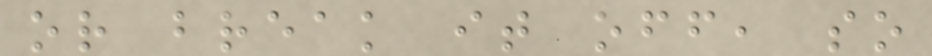or break it off, so
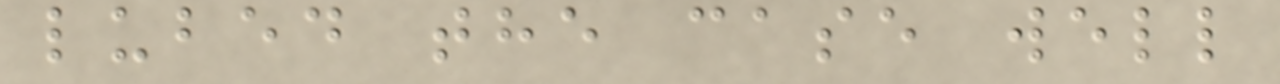lubed the case well
